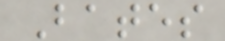Bates
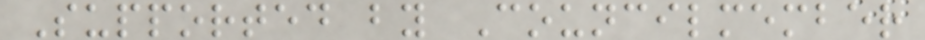Supported by Councilmember
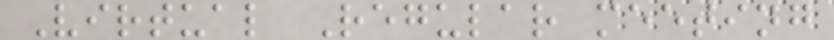Virtual Regular meeting
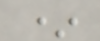*
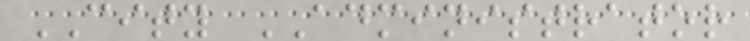CITY ADMINISTRATOR
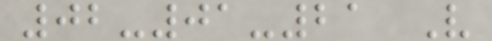02-01-21 V
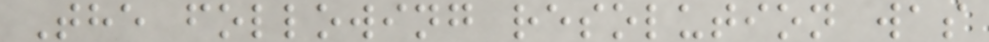The following resolution was
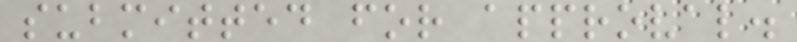submitted for approval.
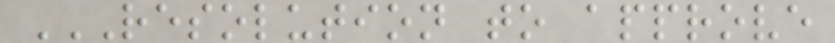RESOLUTION TO APPROVE
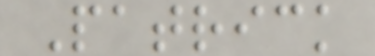Patrick
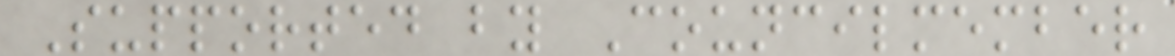Supported by Councilmember
